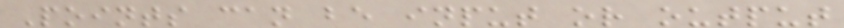Points can be input or output
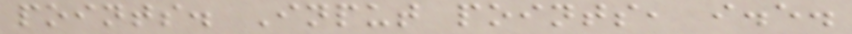points. Input points, i.e.
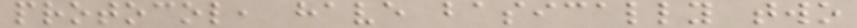protocol, have basically two
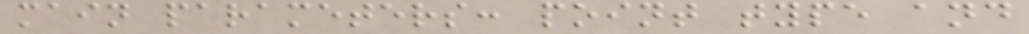main parameters: point type and
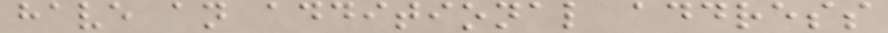have an additional address
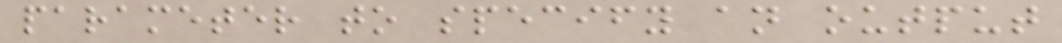parameter to specify an output
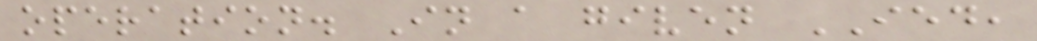operation. In a given IED,
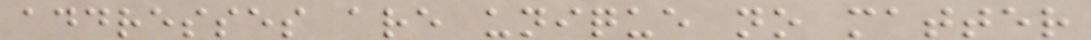addresses are unique no matter
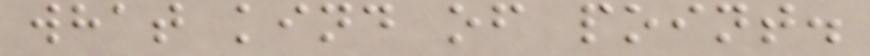what kind of point.
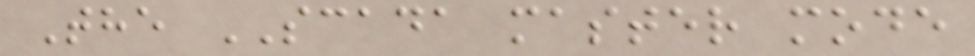The SCADA master mode
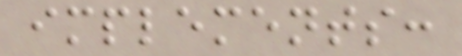implements:
